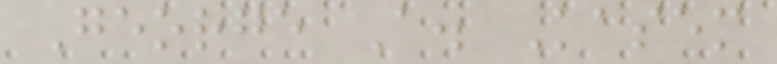George A. Kasem
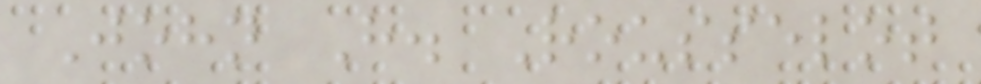John H. Rousselot
